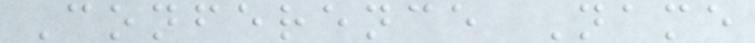Conference Name
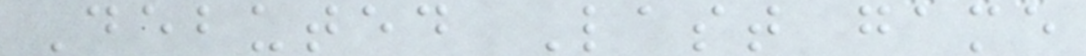Debuted Last game
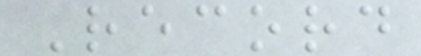Record
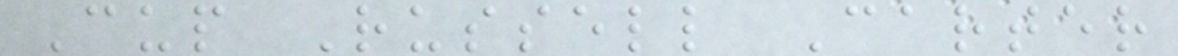Cup Russell Carter
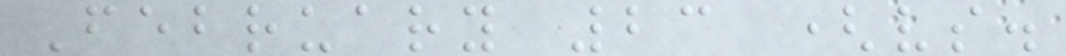February 23 (vs.
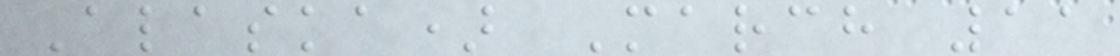Alaska) March 11
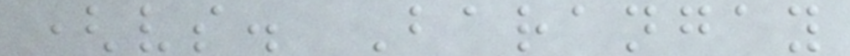(vs. Barangay
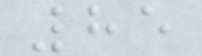85
